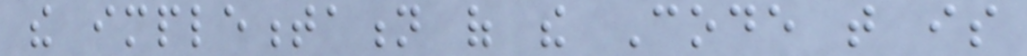the implementation of the Code that is
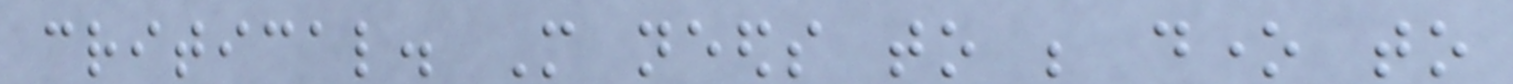critical. More needs to be done to
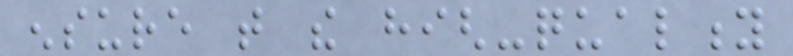ensure that the high-quality
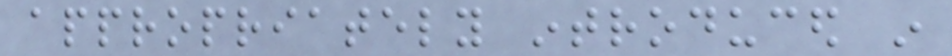appropriately introduced in
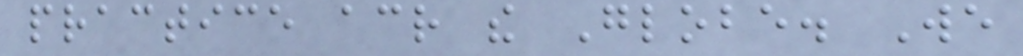practice across the Globe. We
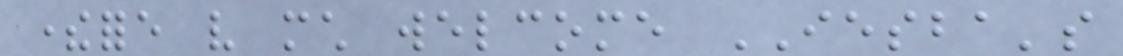therefore very much welcome IESBA's
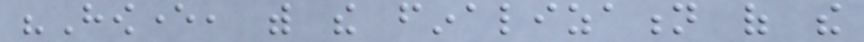"However, with the finalization of the
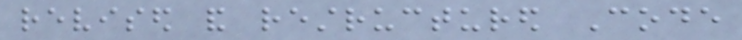revised and restructured Code
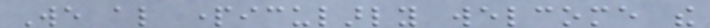We also particularly welcome the
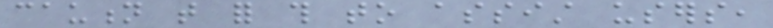caution that for this to assist users,
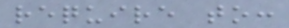require to:
